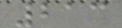213
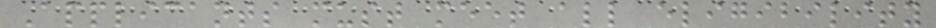Applicants must meet all eligibility
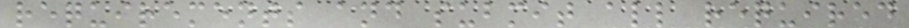requirements and submit all required
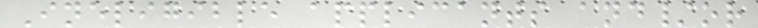Ineligible applicants and/or
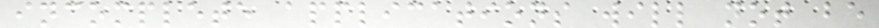incomplete applications will not be
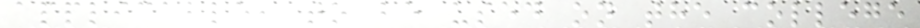applicable, to be used on the college
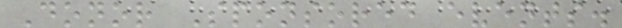Donor Sponsored events.
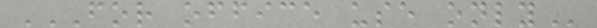FOR OFFICE USE ONLY
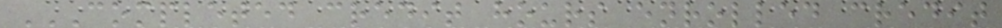COMPLETED CREDIT HOURS ENROLLED CREDIT
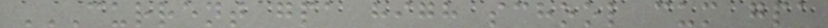CURRENT GPA HIGH SCHOOL CUM GPA
